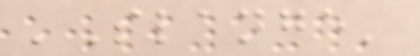'Slange'
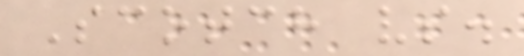Scotch vs.
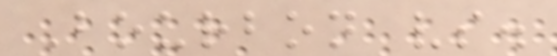Bourbon vs.
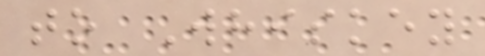to Whiskey
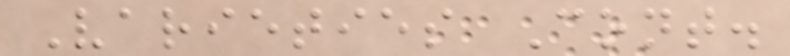Varieties Cont.
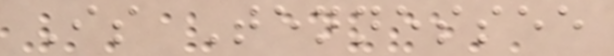Is Tennessee
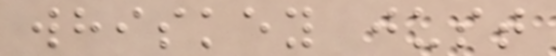whiskey just
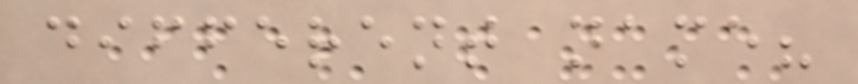different name?
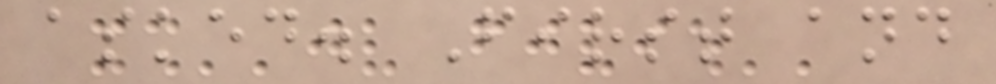asked. First and
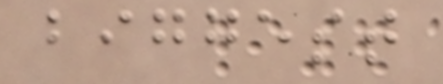biggest
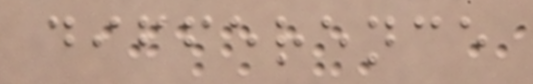difference
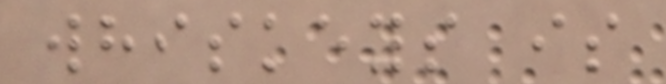whiskeys is
